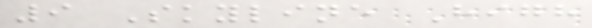9 Skyline High
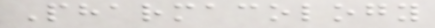Pharmacology
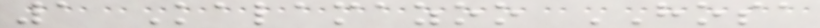1 Kalamazoo HOSA
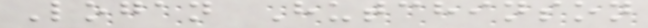Logan Hutchinson
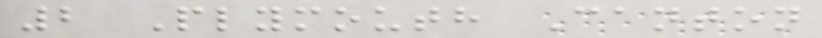2 Plymouth Canton
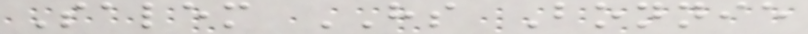Salem HS Bonnie
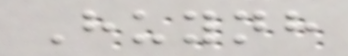Huynh
